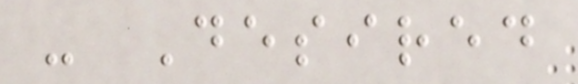- Desired
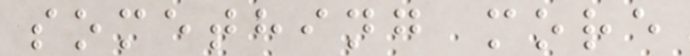something more
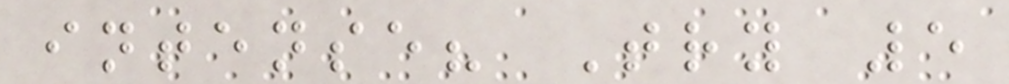intense? Try 5
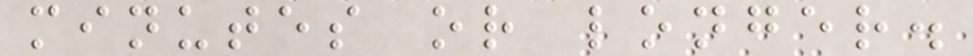minutes or longer.
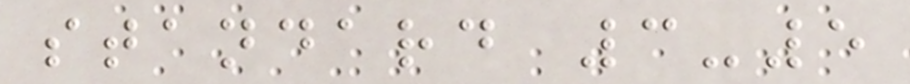standard 3-5
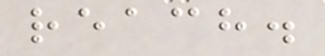reach.
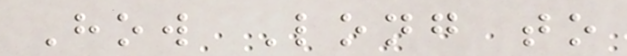How Long to
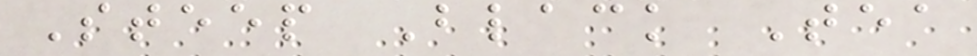Steep Black Tea
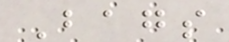Bags
